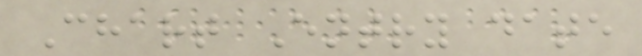Chart Entry date
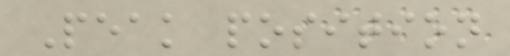Peak position
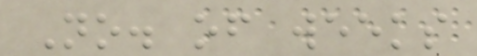No. of weeks
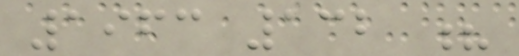1963 132 ?
